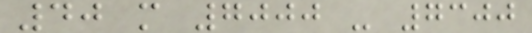40 m 7000 - 7300
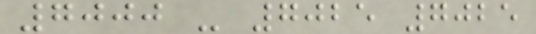7000 - 7025 7025
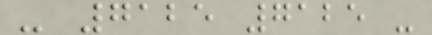- 7125 7125 -
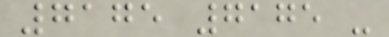7175 7175 -
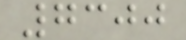7300
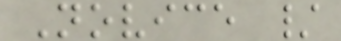Novice /
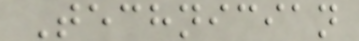Technician
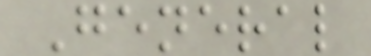General
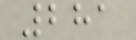281
